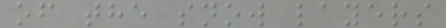of the snow layers
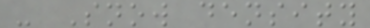- Snow density
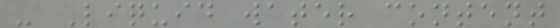- Liquid water content
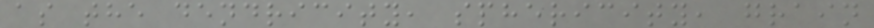as the dendricity, sphericity, grain
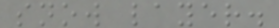snow layer.
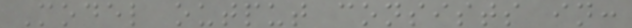Model output consists in:
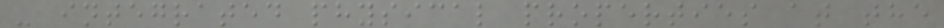- integrated physical properties at the
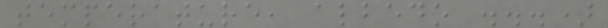temperature, albedo ...)
